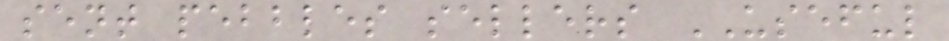sent pebbles sellers USEFUL
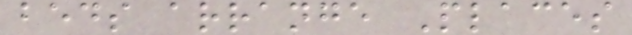beds arrange Places
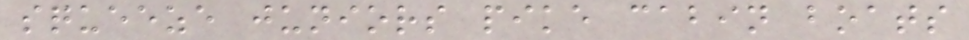squeeze juniors pike cabin boats
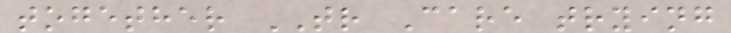together TR Care trying
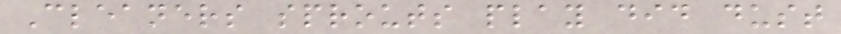Cleaners sprouts play did dust
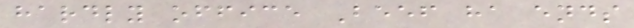hardly office Beef ha ends
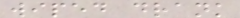wiped drank
